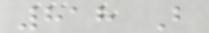818 B
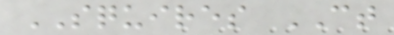SQUIRES CT
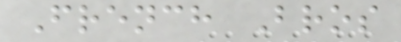French Bros
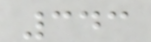343
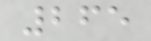265
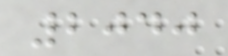2040
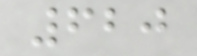620
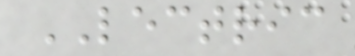LECTRIC
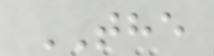THE
